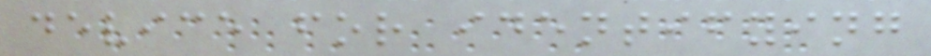device for identifying
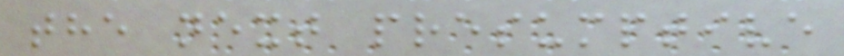the next presumptive
